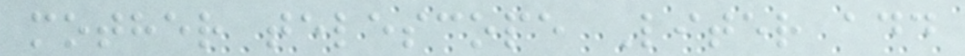mother telescope Liter add
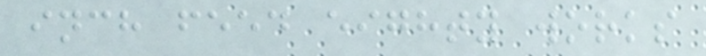inch feed eighty works
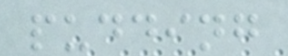pudding
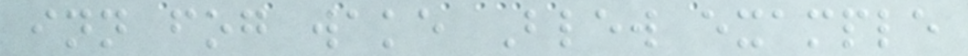inn fog wake Blew example
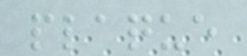plaque
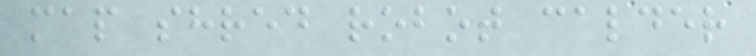map shred robot calder
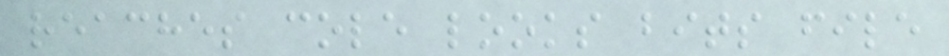reaches cole looks bits file
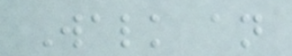Walk an
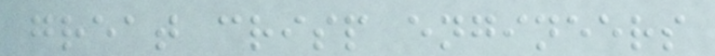great crisp engineers
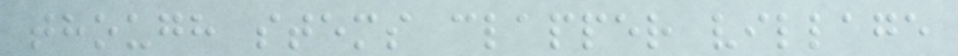though stems clapper village
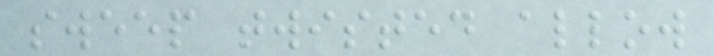sweep twisted allow
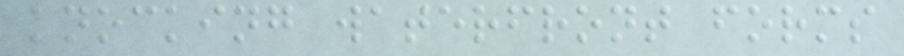knocking waterfront forms
